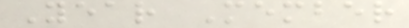Year Member
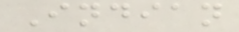Indian
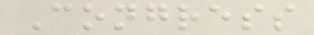Congress
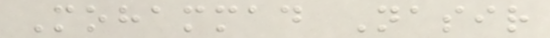Mohammad Nasir
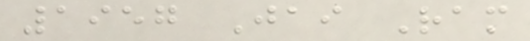1957 Jai Ram
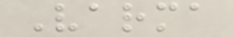Varma
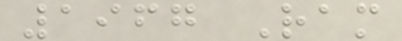1967 Ram
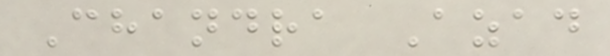Chandra Azad
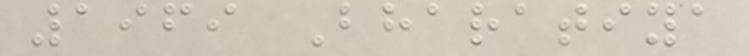1969 Bharatiya
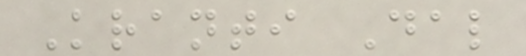Kranti Dal
